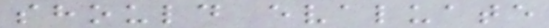should evaluate
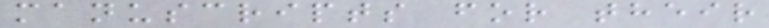manuscripts for their
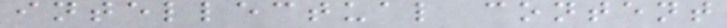intellectual content
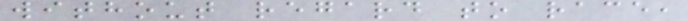without regard to race,
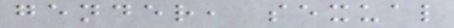gender, sexual
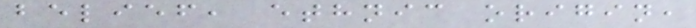belief, ethnic origin,
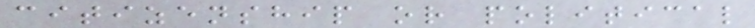citizenship or political
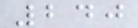240
